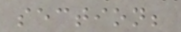section;
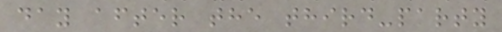day after the third-party
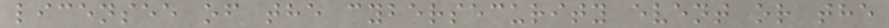licensee of the cybersecurity event or the
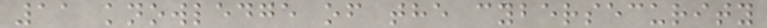11 knowledge of the cybersecurity
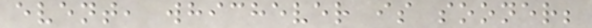event, whichever is sooner;
